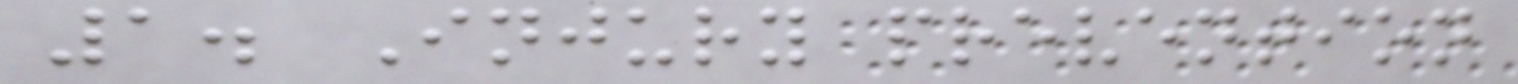1. Injury prevention
